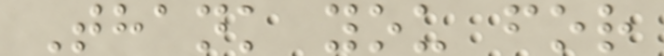Thank you for
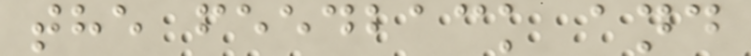the feedback and
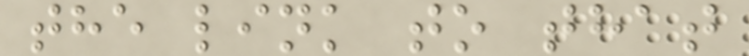the link to that
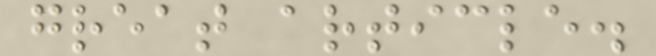great article.
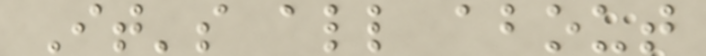It's all about
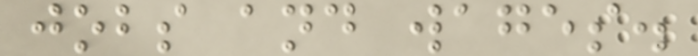jobs and wages.
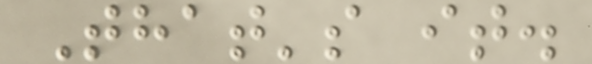That's it.
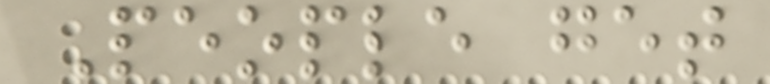People get
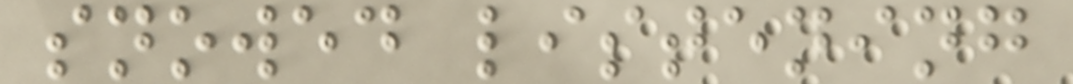snowed listening
